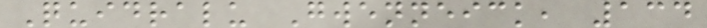Quidralu Gwenneick, 134
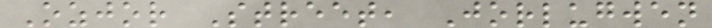Ozjor Street, Jorlugwen
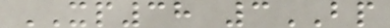XP38 3BP
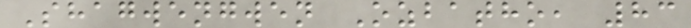Shagwengwen Ozbatho, 83
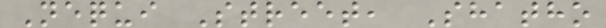Nequi Street, Shatho
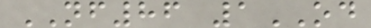NF86 1OD
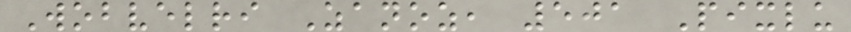Wobvelri Zanoz, 501 Pixlu
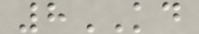8KD
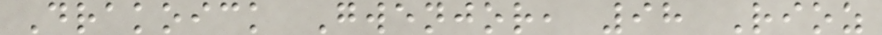Drakoick Gwenjor, 98 Rioz
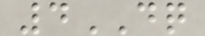4DQ
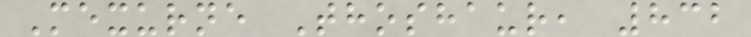Mexurne Thoshaur, 832
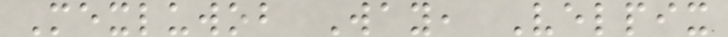Mexluwob Way, Velpix
